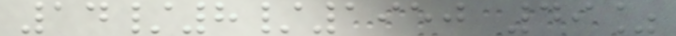14/8/1950 49%
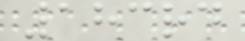183rd
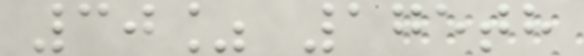30% 175th
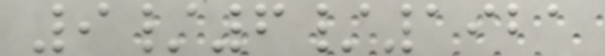9/6/1921
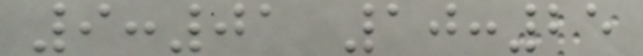9:01 10:25
